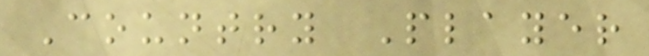Country Player
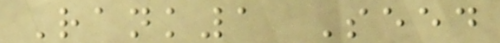Rank1 Seed
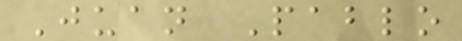Juan Pablo
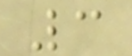3
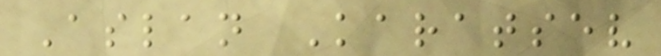Aslan Karatsev
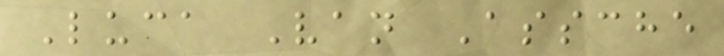Luca Van Assche
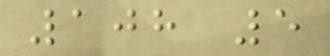108 5
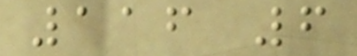116 6
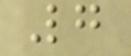7
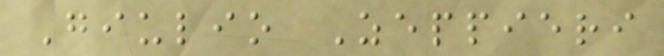Giulio Zeppieri
